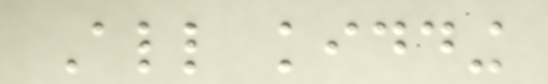All kidding
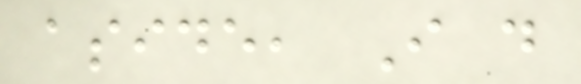aside, I do
